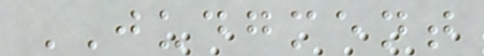JUDGMENT
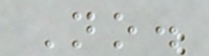No.
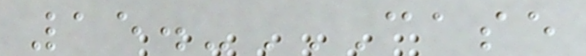15.-CASE
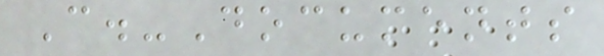C.-Documents
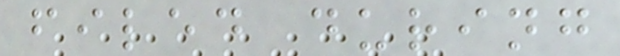filed during
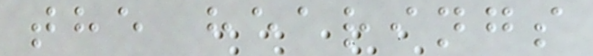the hearings
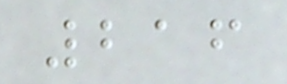216
